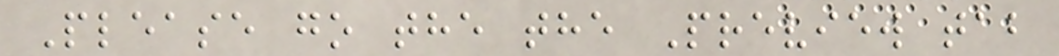Please go the the Preview tab
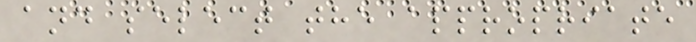and select the appropriate
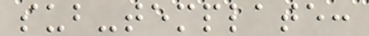sub-template:
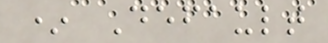* Default
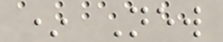* New
